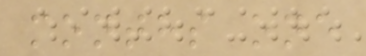months one
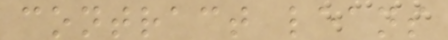contract leans
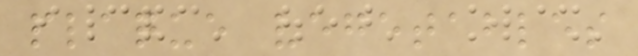plaque vegetables
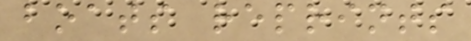boats reprints
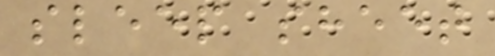sleep sheet
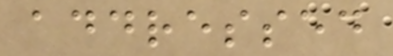addressed
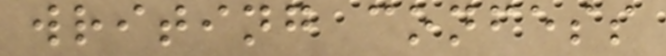writing confess
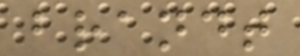brandt
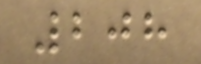208
